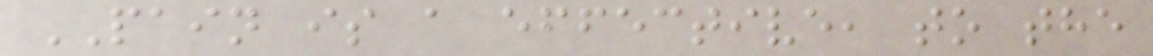PAIN is a effective, to the
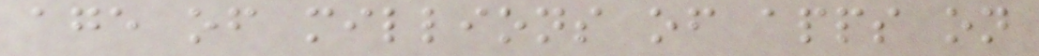age of millions of apps on
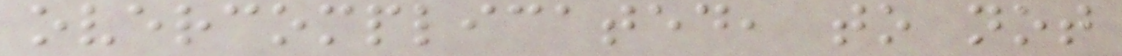overcomplicated, to not
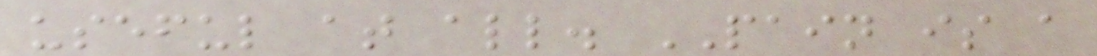useful at all. PAIN is a
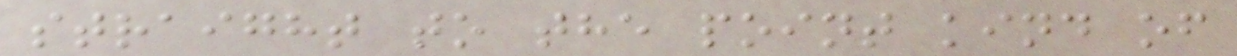straight to the point kind of
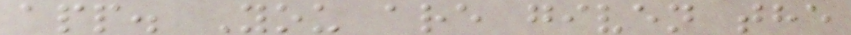app. You are given the
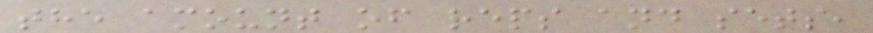the amount of reps and sets,
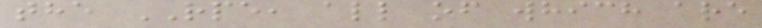the RPE, all of which are
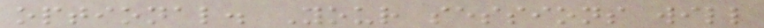optional. Your sessions will
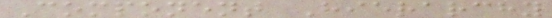Component Hierarchy
